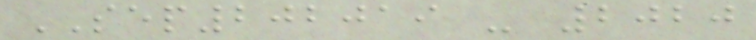SEP202019 - 2020
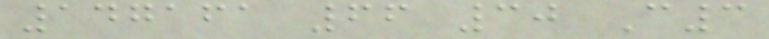147161 66 30 C3
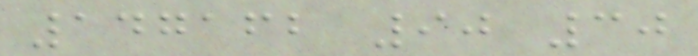147162 90 30
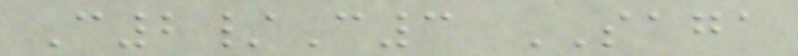C2/C3 SAGA
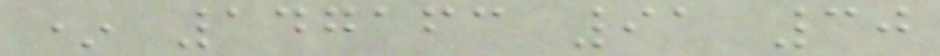* 147163 91 30
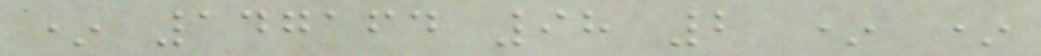* 147164 98 2 * *
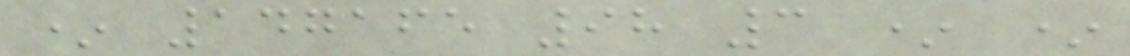* 147165 98 3 * *
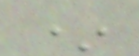*
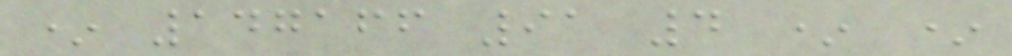* 147166 91 4 * *
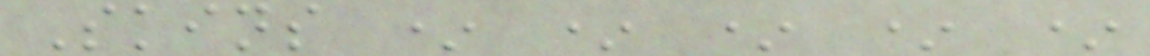Skins * * * * *
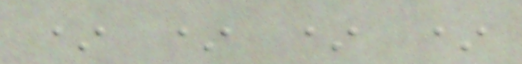* * * *
